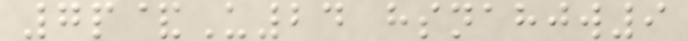7p&U24 hsnahjw9
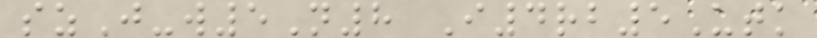szJ-w5N8 I4rb5Utk
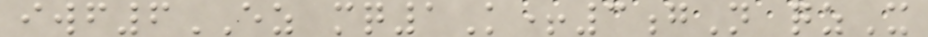iwf6EZ mq1K+3gN qzX
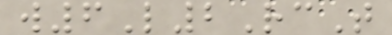w6L2RcT
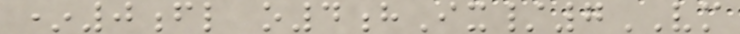*0fl o4hIx/7VM
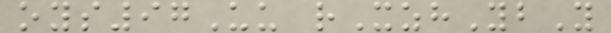oys97Uu rXzhYbY
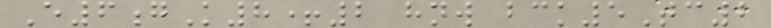E6gK8+2 hnw bck5Tc2
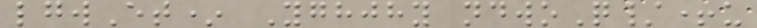lgwEt* Yghjhy ndwoQ/+u
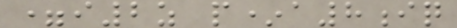=i2z p*a8iq
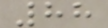88
